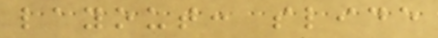layout: slide
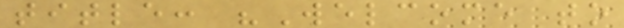title: "Welcome to
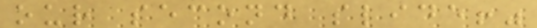our second slide!"
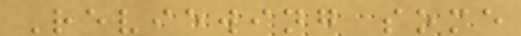Reviewing some
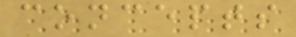concepts
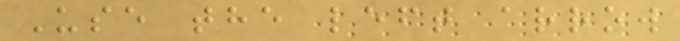Use the left arrow
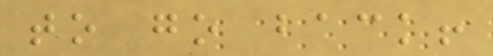to go back!
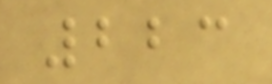223
